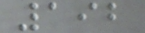192
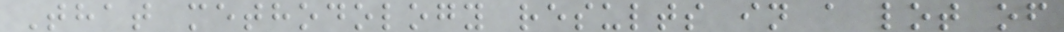That methodology results in a lot of
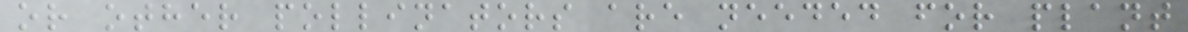or other pollinators are needed for plant
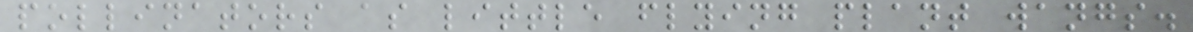pollinators as little flying plant wangs.
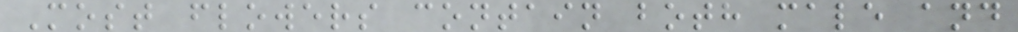Most flowers contain both male and
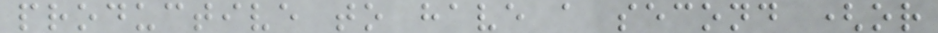productive to have a second (or
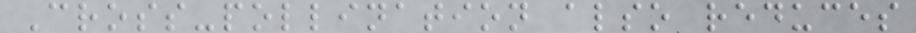Cross-pollination also reduces
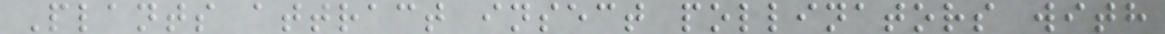Plants attract insect pollinators with
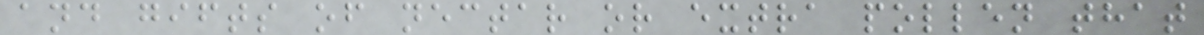and gifts of nectar or extra pollen that
